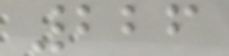226
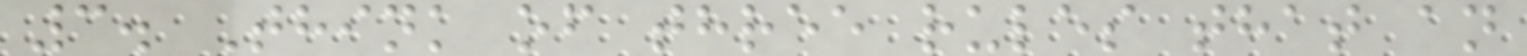3. Think of three rules that an
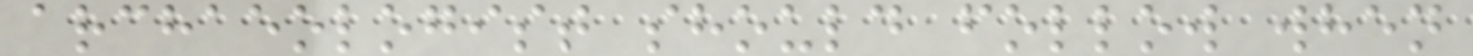archaeologist should follow when
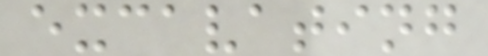excavating
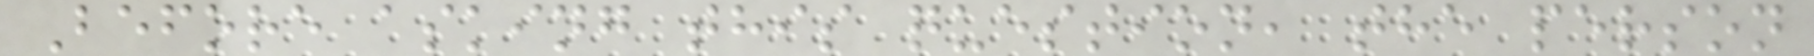Before asking this question, the person
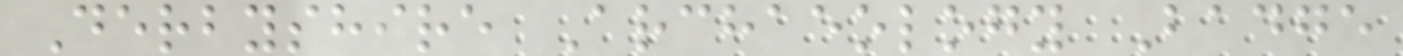Derbyshire Archaeology Badge
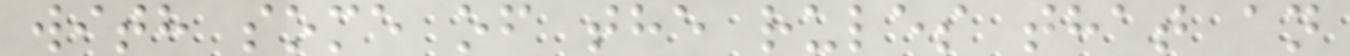with some of the rules that an
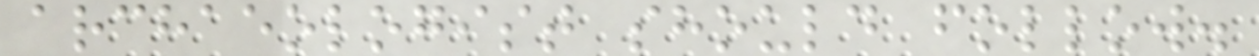archaeologist should follow.
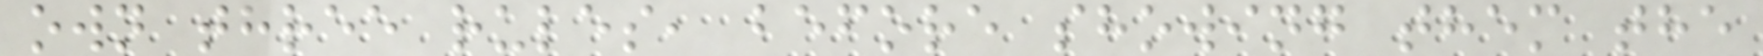own three rules, before showing them the
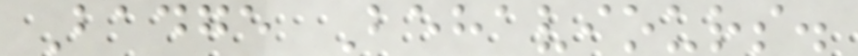Badge Behaviours.
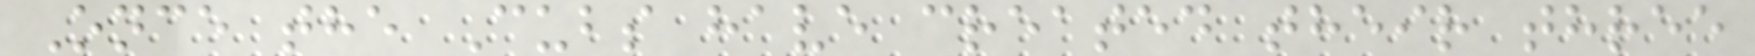Once the Cubs have created their three
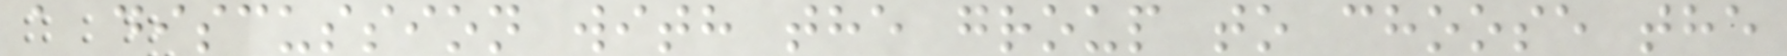a discussion with the group to choose the
